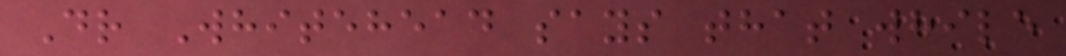Dr Whitehead says that while
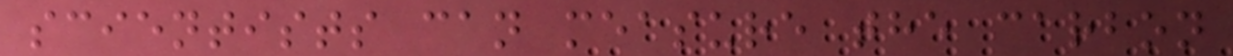scientists can measure the carbon
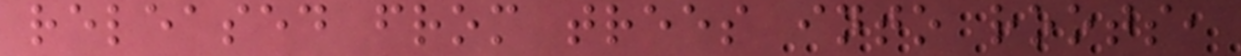released from trees into roots,
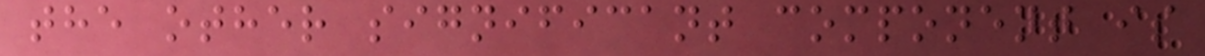the other significant component is
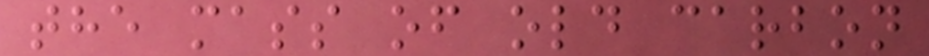the mass of old carbon
